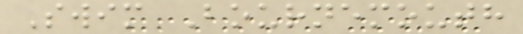Swim Bournemouth
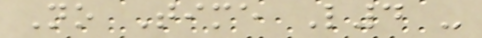No Time L4 -
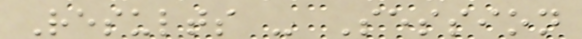Results - Session
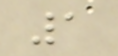1
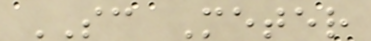SC Meter
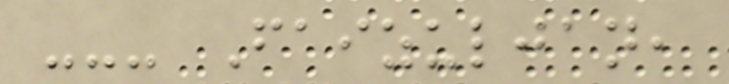--- Faizuljan,
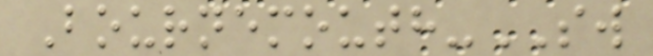Bournemouth-SW
